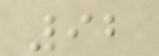92
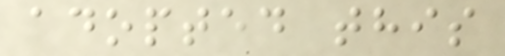adopted this
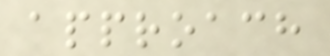approach
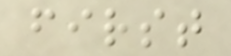first
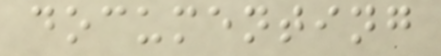documenting
